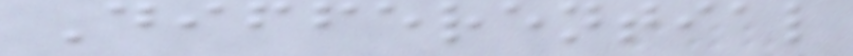Differential
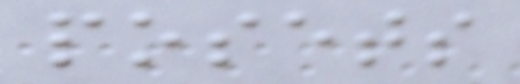posets
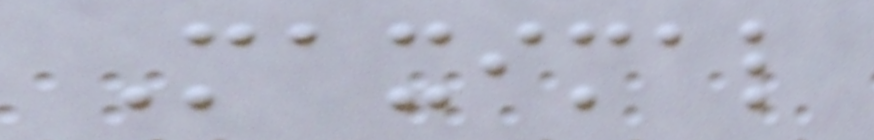Maximal
